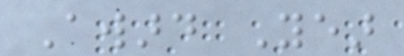Award Year
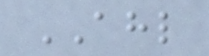AHL
